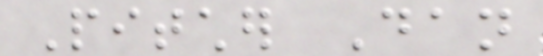Pitcher Dan
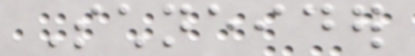Schneider
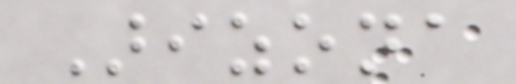Arizona
